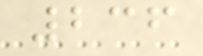236
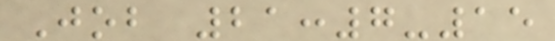Job 21:7-15
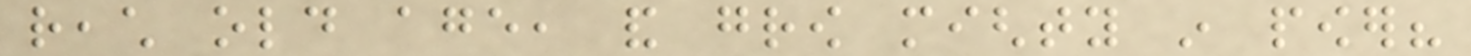reach old age, and grow mighty in power?
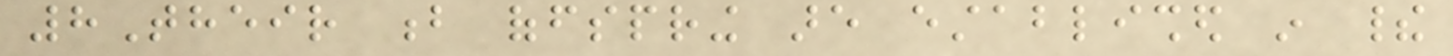8Their b offspring are established in their
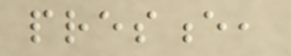presence,
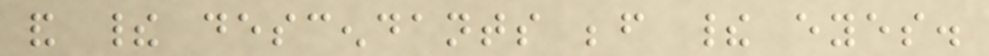and their descendants before their eyes.
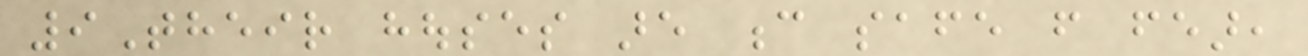9Their houses are c safe from fear,
